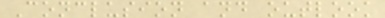Conclusion and outlook
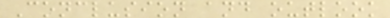Conclusion and outlook
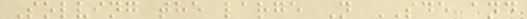Solving the large N SDE and
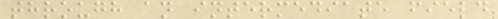through an intermediate field
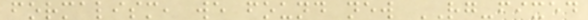formalism, we found new RG-fixed
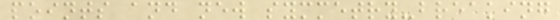points and new symmetry-breaking
